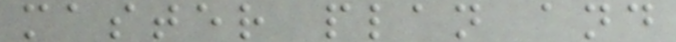master plan and
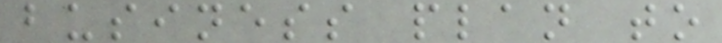business plan to
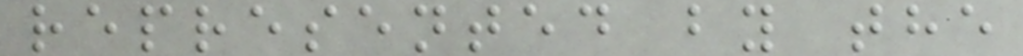represented by the
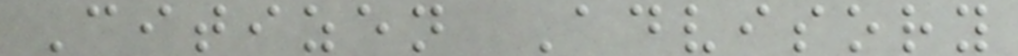Citizen Advisory
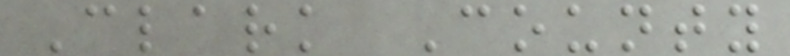Clark County
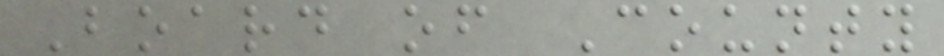Board of County
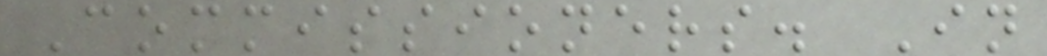Commissioners. In
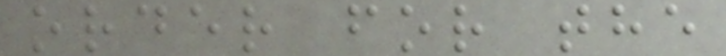order for the
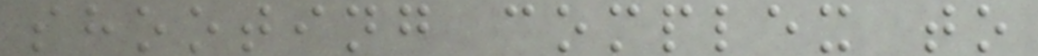shooting complex to
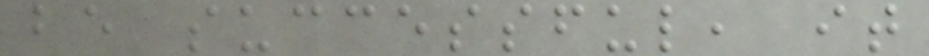be successful, it
